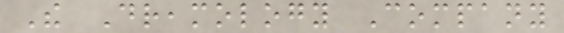The Dreamology Company
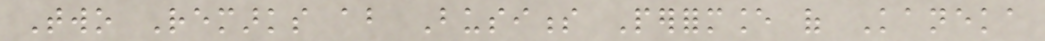Two Remarks about Business Performance of Kaneka
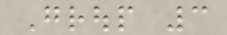Group 3
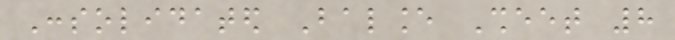Consolidated Balance Sheet 8
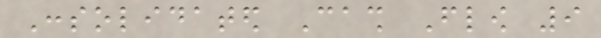Consolidated Cash Flow 9
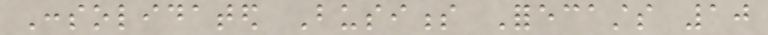Consolidated Business Forecasts 10
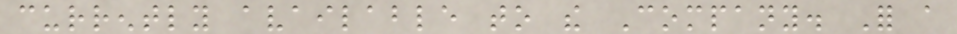currently available to the Company. For a
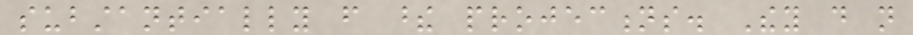substantially from these projections. They do not
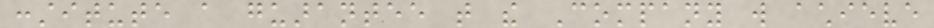constitute a guarantee that the Company will achieve
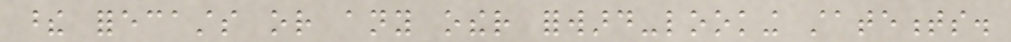these forecasts or any other forward-looking statements.
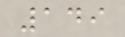149
